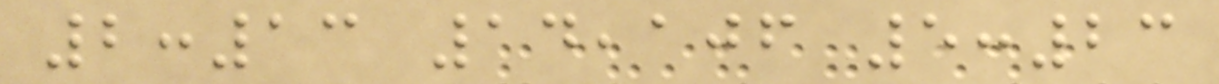2:13 14,106 5:23
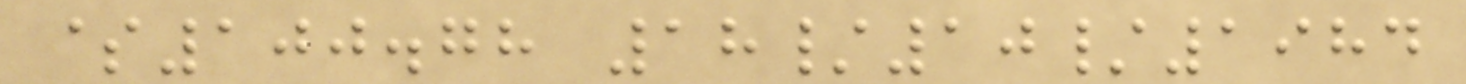$100.78 18/10/1984
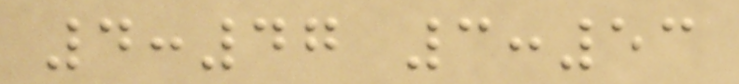4:47 3:53
